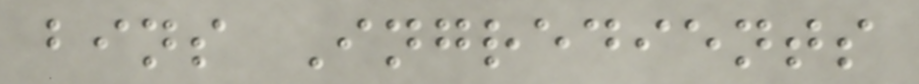bins Ingredients
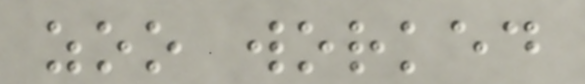zoo worked
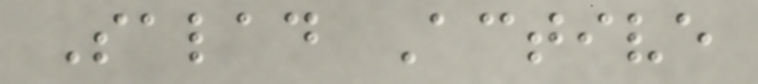Salad Active
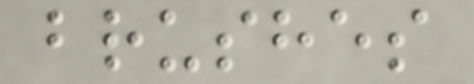brushes
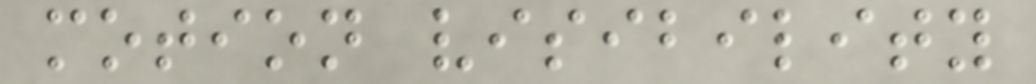motion visibility
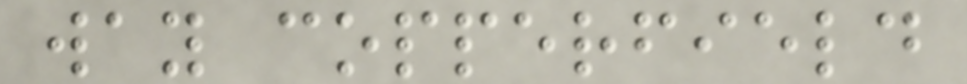way copperfield
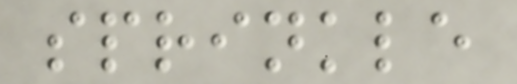sprinkle
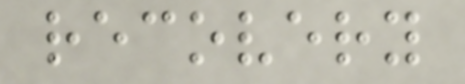recovery
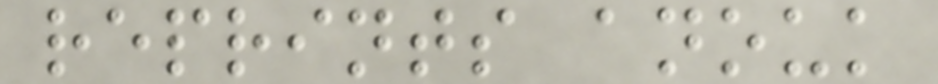reprints anouk
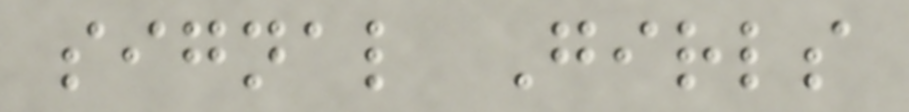signal Girls
